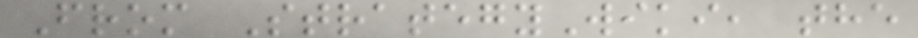From StrategyWiki, the
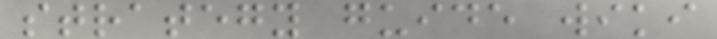strategy guide wiki
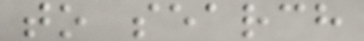to search
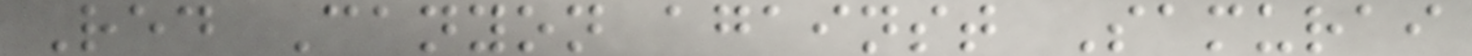Red Canyon against Samurai
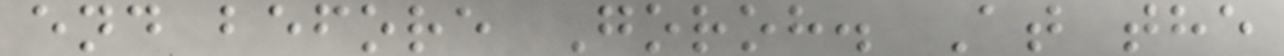end before Goroh. At the
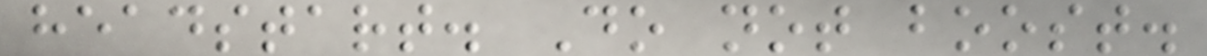headstart. Do not boost.
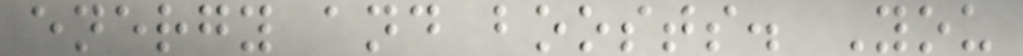energy and boosts. You
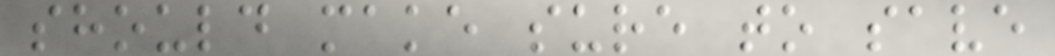should make sure to save
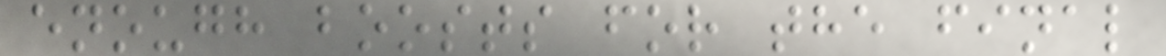enough boosts for the final
